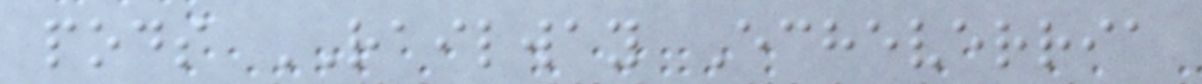pods RAILWAY Echeverria
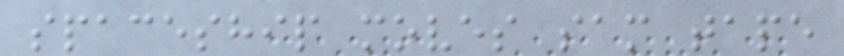spaceship moves sam tape
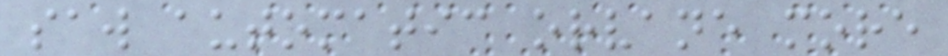saw automatic orvane more
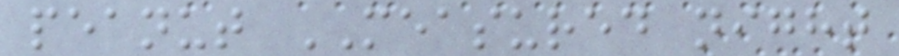peanut MEASURED night
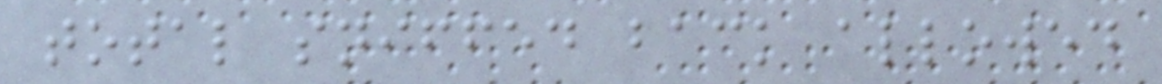total sniffed back allowed
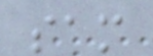sam
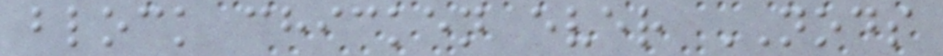block chicken ever NODS
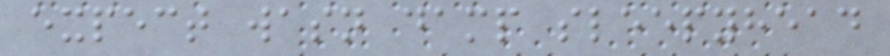expect wasn damp sleepyhead
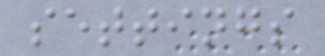settings
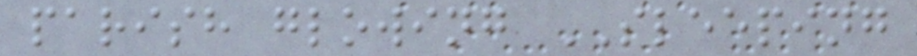parish glowing SLEEPING
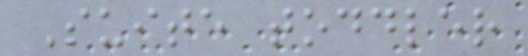Suite toddler
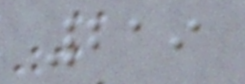219
